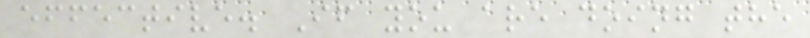effective. If you are doing the
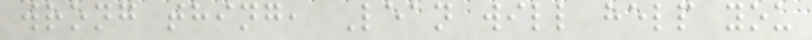wrong thing, Lean will help you
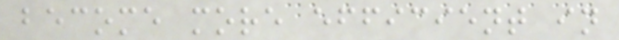become more efficient in
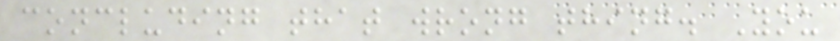concluding that wrong thing. You
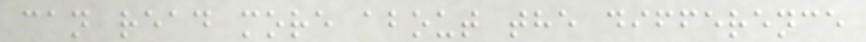can read more about the difference
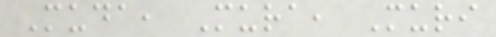Muda, Mura, Muri
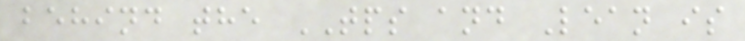behind the TPS and Lean is
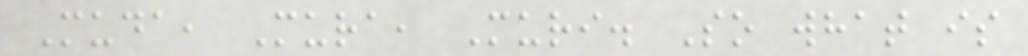Muda, Mura, Muri. So what is
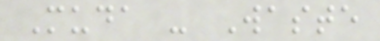Muda - Waste
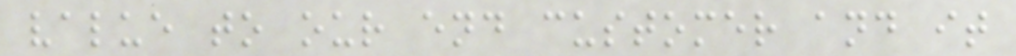value to our end customer and it
